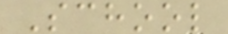School
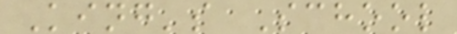King's School
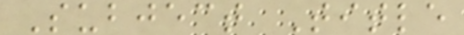Subject Title
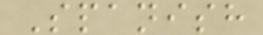Spanish
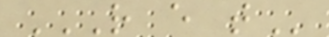R E T
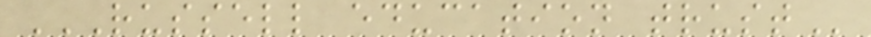RUSSELL EDUCATION TRUST
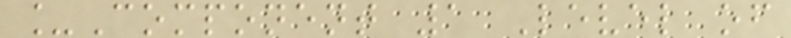_Component 1 Level of
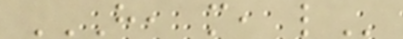H, M, L
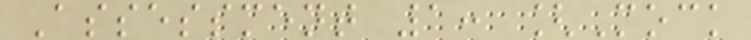Assessment 1: [Mock
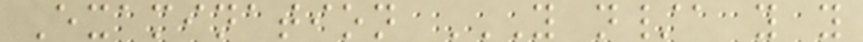Examination Y N/A Y Y
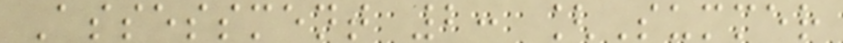Assessment 2: [Summer
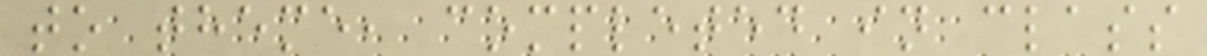to theme, completed in class
